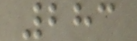283
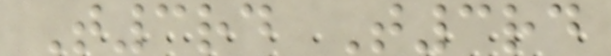T3rd T3rd
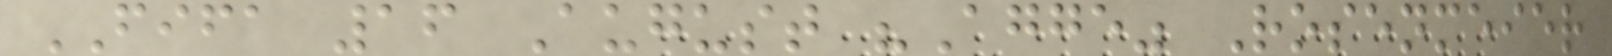FIFA 16 August "Agge" Rosenmeier
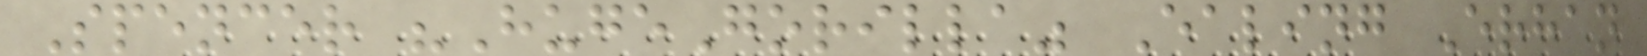Spencer "HugeGorilla" Ealing Erhan
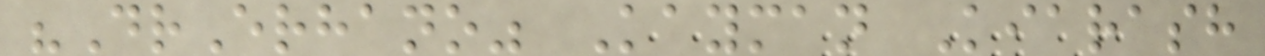"DrErhano" Kayman Kiarash
